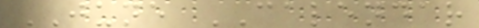JUNE CALENDAR
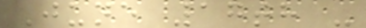June 17th -
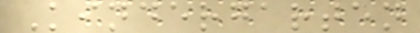Kindergarten
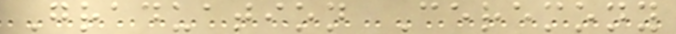Graduation Ceremony
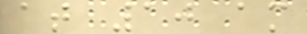at 10 am
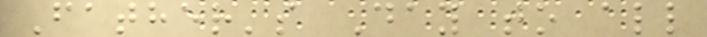Father's Day to all
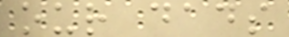our dads
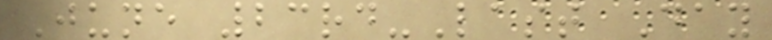June 23rd-Last Day
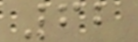62
